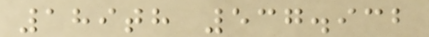189th 537.932
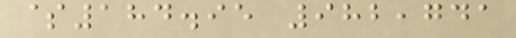$184.95 982,741
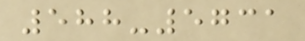588-5731
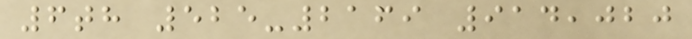6th 525-2169 914,020
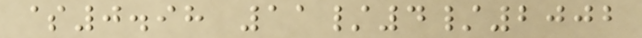$0.98 11/4/2002
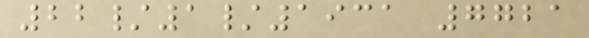22/1/1931 7721
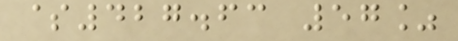$427.63 57%
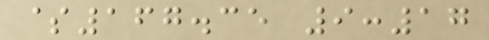$167.35 9:17
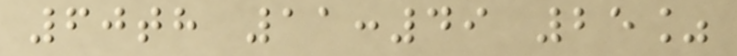60th 11:49 25%
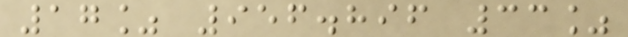17% 956.896 33%
